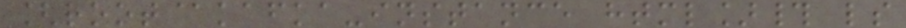[root@kafka-instance html]# ls
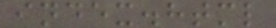index.html
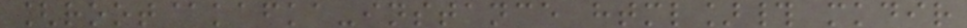[root@kafka-instance html]# mkdir
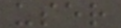user
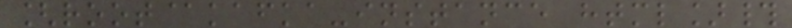[root@kafka-instance html]#
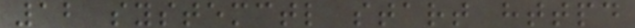12 systemctl start httpd
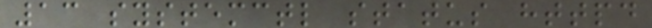13 systemctl status httpd
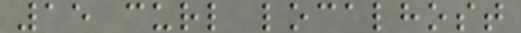15 curl localhost
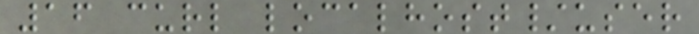16 curl localhost/user
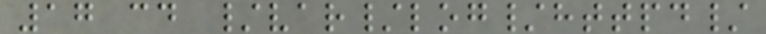17 cd /var/log/httpd/
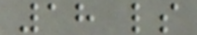18 ls
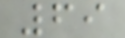69
